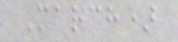March)
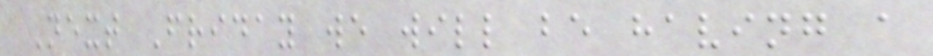Next Friday we will be having a
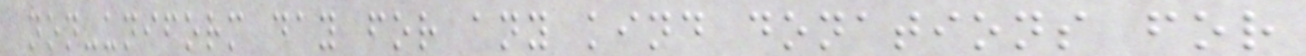non-uniform day for any kind donations for
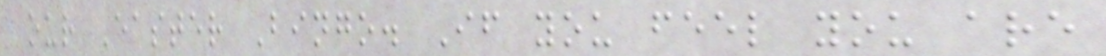our Easter Bingo. If you feel you are
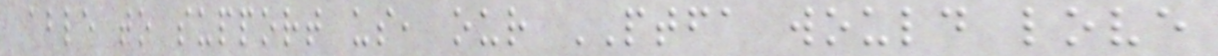able to support us, our PTFA would love
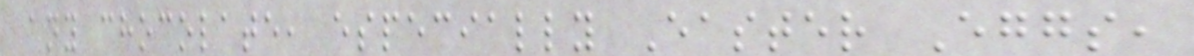any chocolate, especially Easter Eggs,
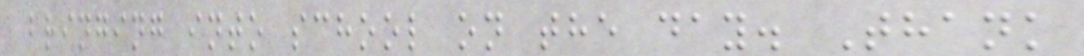bringing into school on the day. Thank
